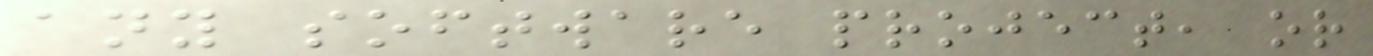any software project, or
